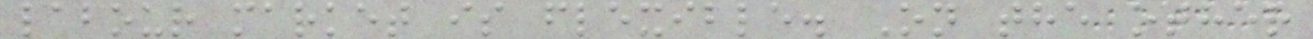labour market is flexible. On the other
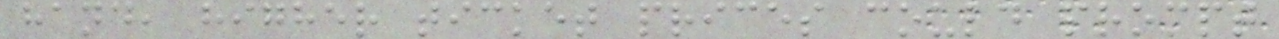hand, higher ticket prices could prompt
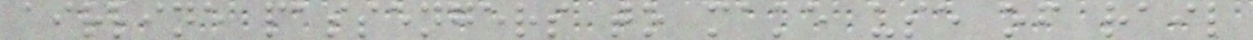airline passengers to make use of rail
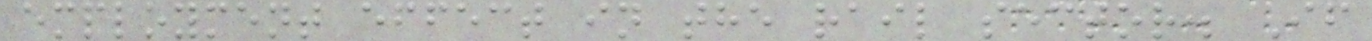employment effect in the rail sector. If
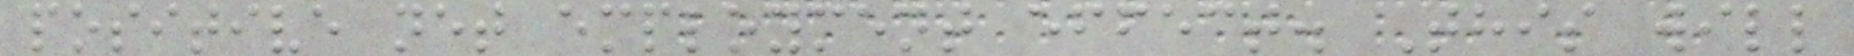positive net employment effect. This will
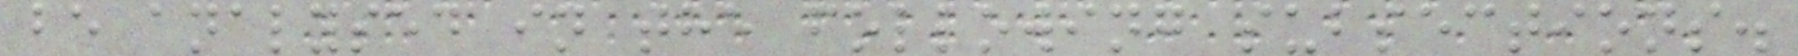be analysed in the following subsections.
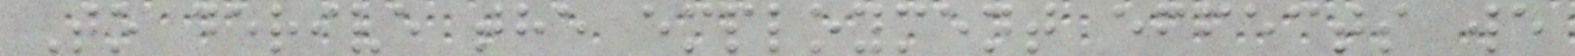To derive the employment effects we
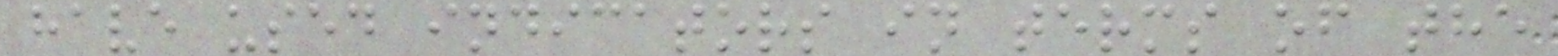have used indicators in terms of the
